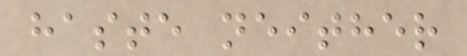haste neither
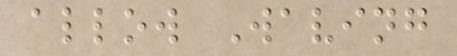allow Waving
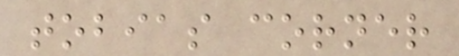tobias corner
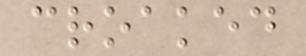croaked
